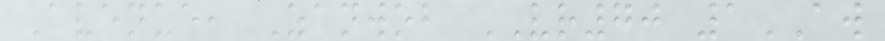Avenue, Zanwob VR70 1AW
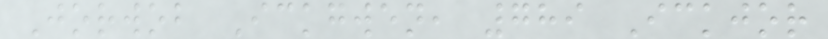Jorwob Ickgwen, 789 Ickjor
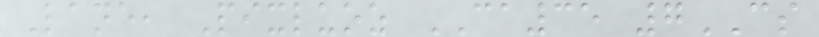Lane, Pixluoz CA35 7CS
